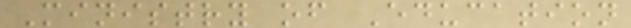Ministry of Education
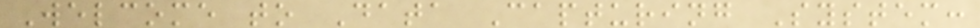Welcome to Data Capturing System:
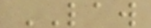LAW
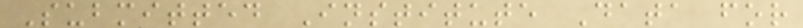Submitted Institute Data for
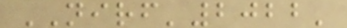NIRF'2022'
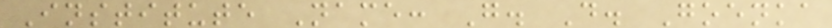Institute Name: G. D. Goenka
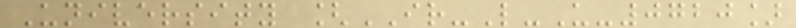University [IR-L-U-0720]
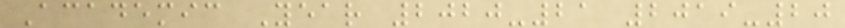Academic Year 2020-21 2019-20
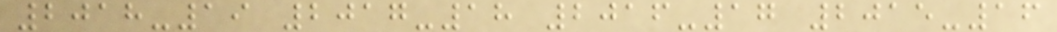2018-19 2017-18 2016-17 2015-16
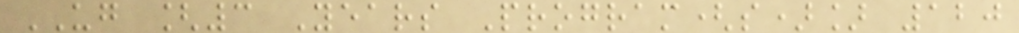UG [3 Years Program(s)] 120
